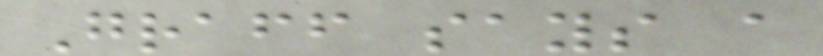Graff says a
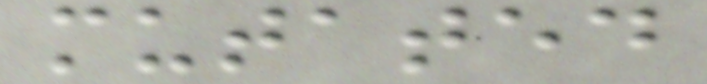mutated
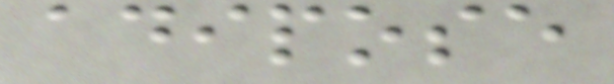adipose
